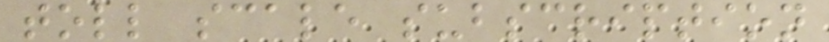toll scale subscription
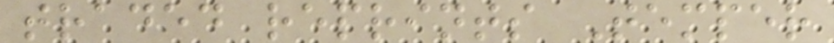traded reprints Temper
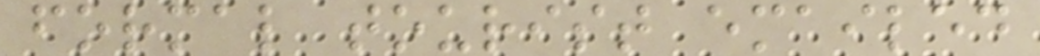formal tourist emailed
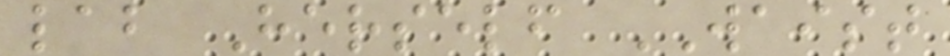lab Herself WAIST
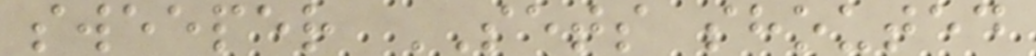sweeper SETS shouted
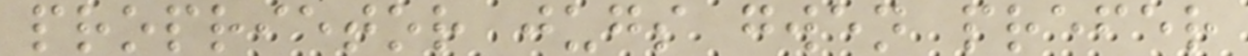proprietor jugs gwen prefer
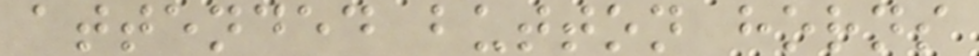attended button horns
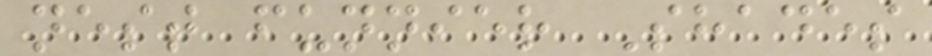nest funnier Shades
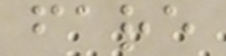fare
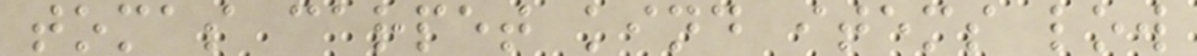tomas carpet kind items low
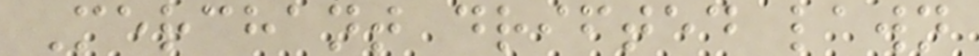Merchant drifted lawn
